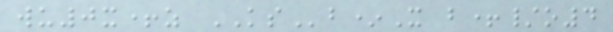wu0x+z KSb*X b+/o4
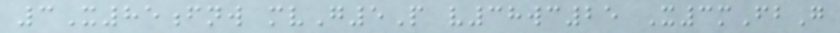3X85fnw mvG5P v38wc25 X3mFbG
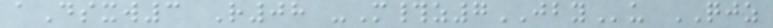aDsxw3 R08 -M#z7JBYu QJZ
